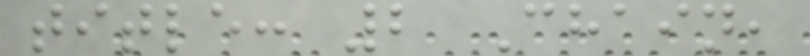title: 2 Chain,
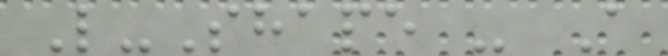L-Shape - A
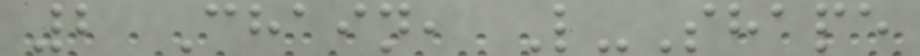2 Chain, L-Shape
